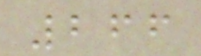266
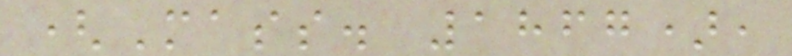(Mass. 1867),
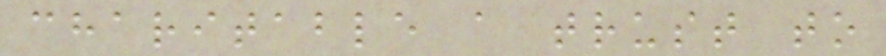charitable a trust to
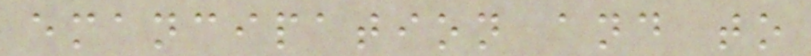emancipation and to
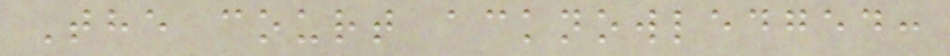The court acknowledged:
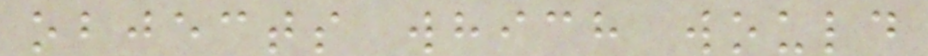objects which would
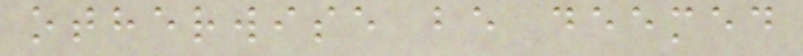otherwise be deemed
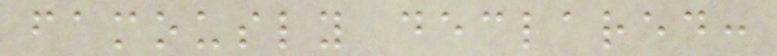famously declared:
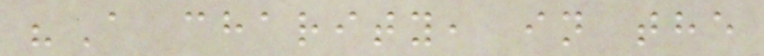"A charity, in the
